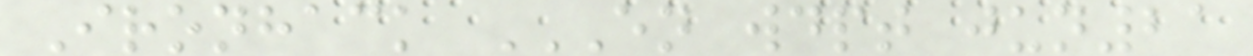Ironhack EN WDPT JUN21
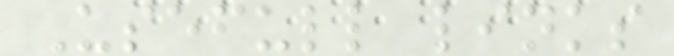Usefull links
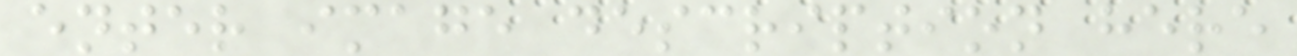enter image description here
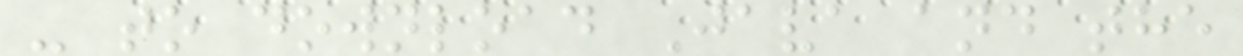- to download Java and the
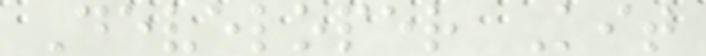Developer Kit
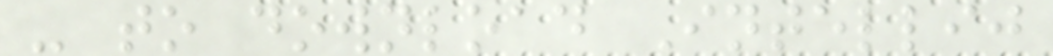- to download Intellij
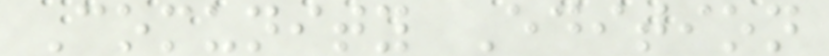Comunity Edition
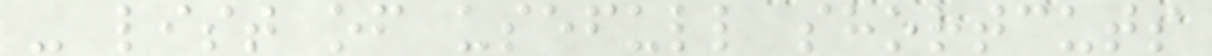- list of usefull shortcuts
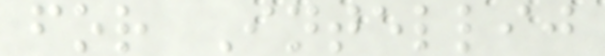for Intellij
